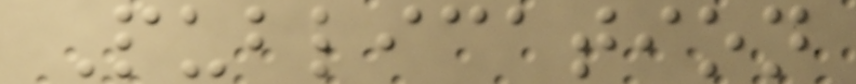Publication
